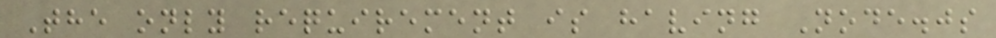The only requirement is having Node.js
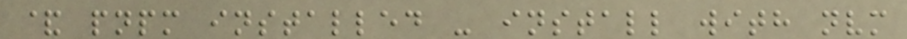& pnpm installed - install with nvm
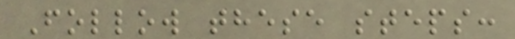Follow these steps:
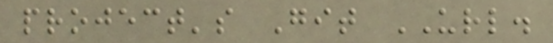project's Git URL.
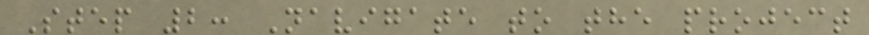Step 2: Navigate to the project
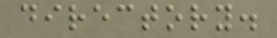directory.
